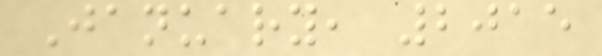January, 2015
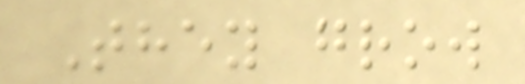They grow
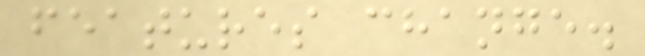features change.
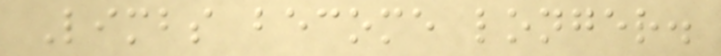Limbs become longer.
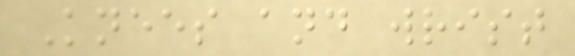Knees and wrist
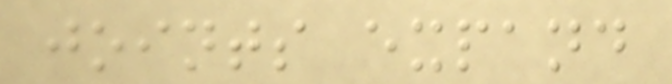joints expand
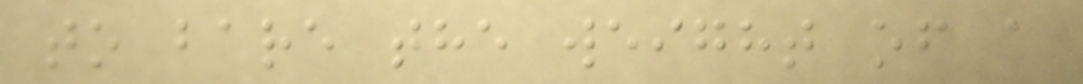to bare the weight of a
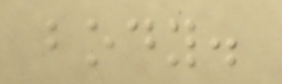body.
